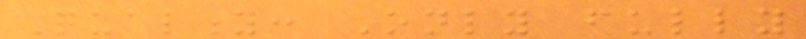Quality: Only fully
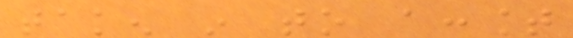taken in to account
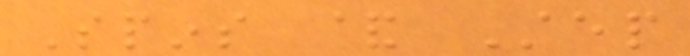Spins & Step
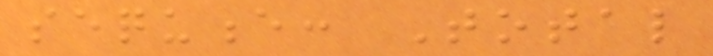sequence: Total
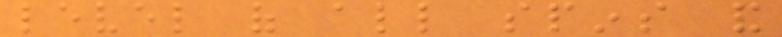level of all spins and
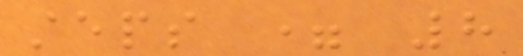steps = 8
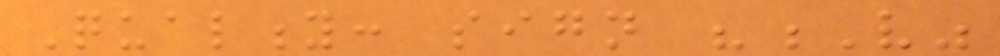Quality: sign "V"
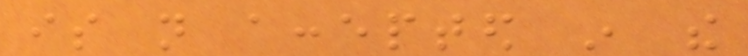is not accepted in the
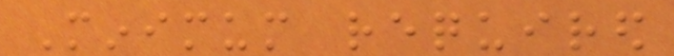Minimum required
